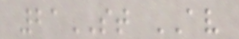21ST AV
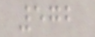572
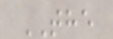THE
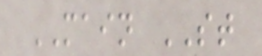MAIN ST
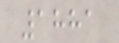1881
